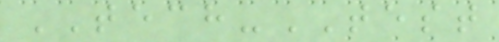TECH-TEST
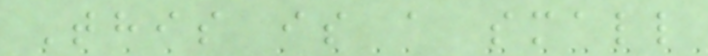This is a small
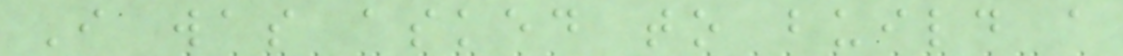I was asked to build a
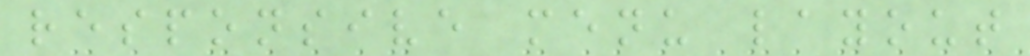responsive menu layout
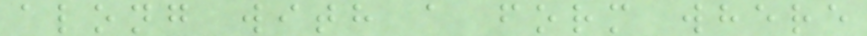along with a form where
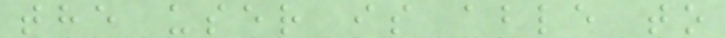the user is able to
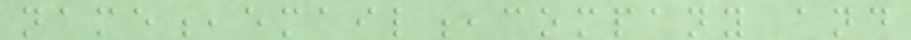name,email,company and
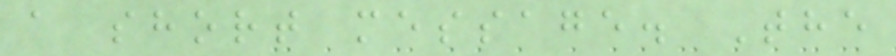a short message. The
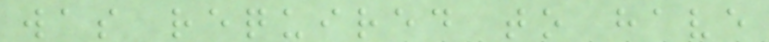was required to have
